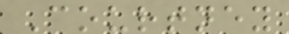Courtney
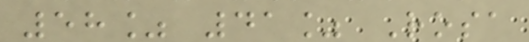58% 41% Rosa
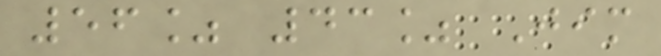56% 43% Jim
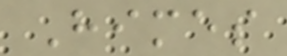Himes
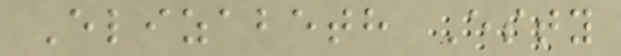Elizabeth Esty
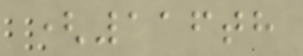(116th
